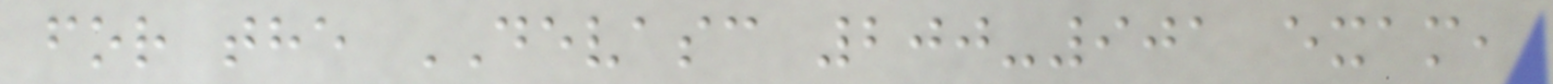for the DEVASC 200-901 exam,
